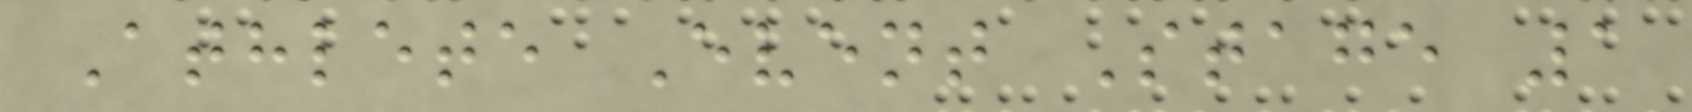Athlete Event Stage 1
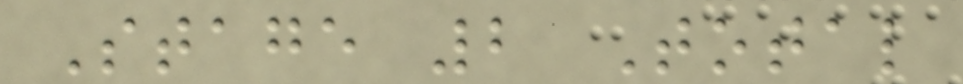Stage 2 Total
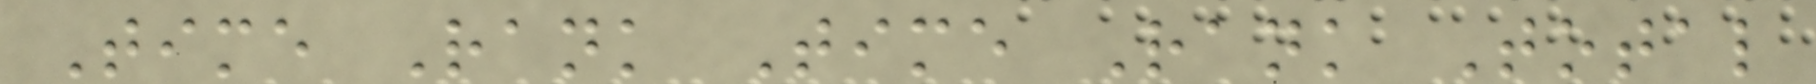Time Rank Time Rank Total
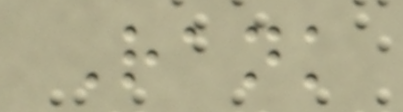Rank
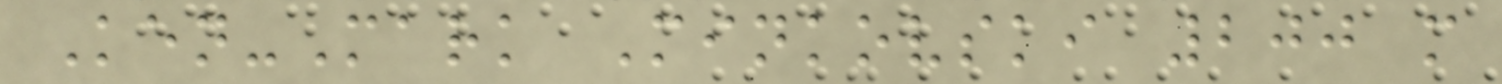Ken-Mark Minkovski 200 m
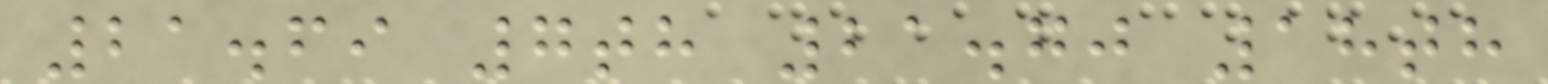21.69 7th 21.70 18th
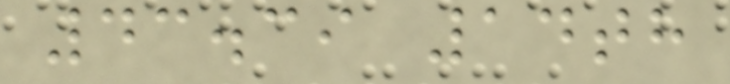43.39 14th
